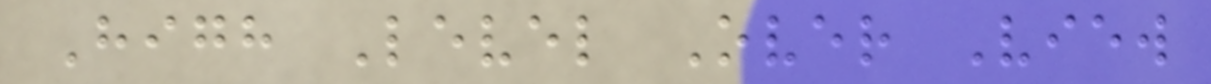High Level Over View
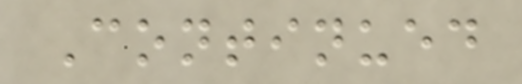Continued
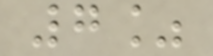7%
